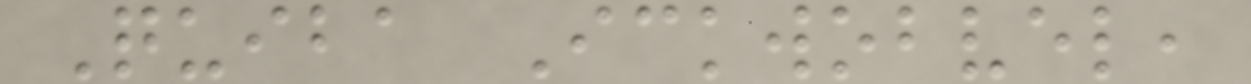Quiba Ickwobvel,
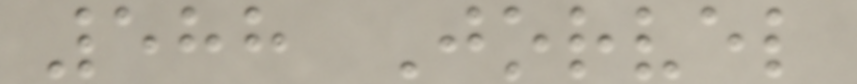588 Jorvel
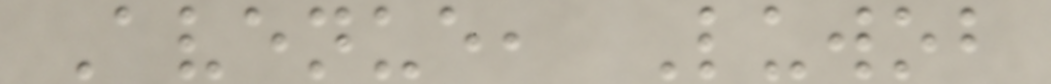Avenue, Luwob
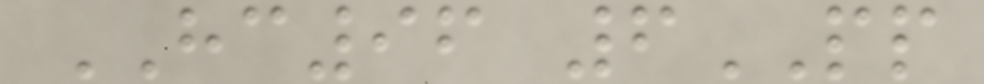HC96 6PP
